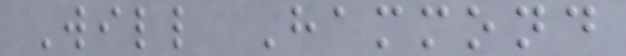Will Hammond
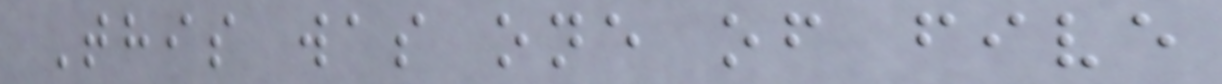This was one of five
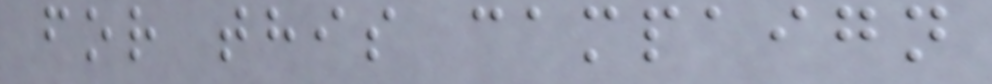for this campaign
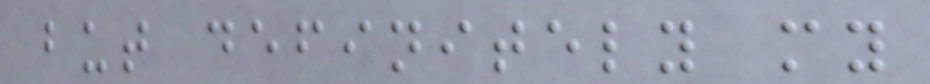but definitely my
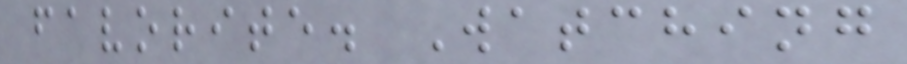favorite. Watching
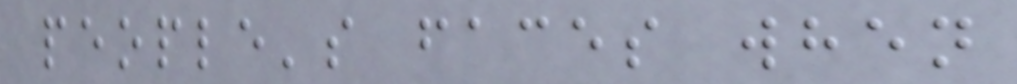people's faces when
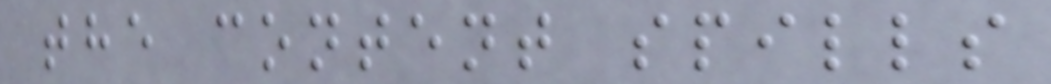the content spills
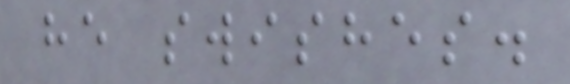he swishes.
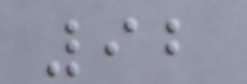92
